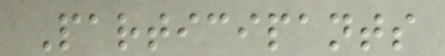Participants
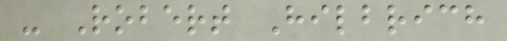- Robert Hilbrich
